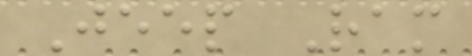Jeep Ram
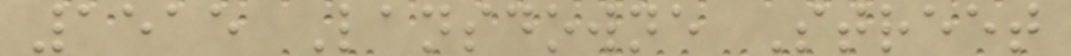1515 Lansdowne Street
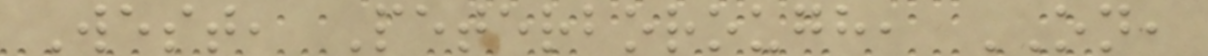West, Peterborough, ON,
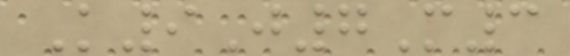K9J7M3
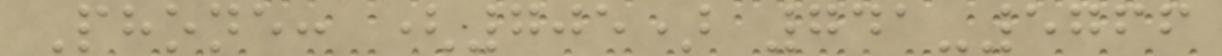Phone: (705) 741-5766
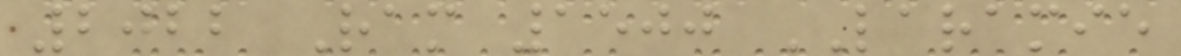2022 Ram 1500 LARAMIE
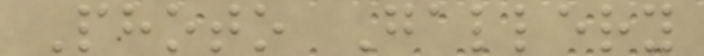Photo Gallery
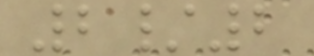2/2
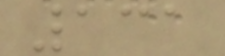131
